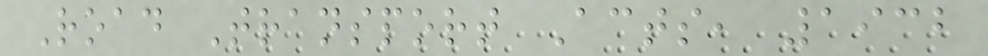Road Transport Acts, 1932
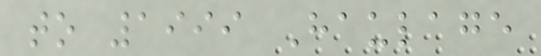to 1999 Haulage
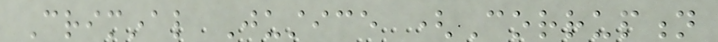Criminal Justice (Corruption
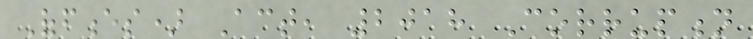Offences) Act, 2018 Corruption
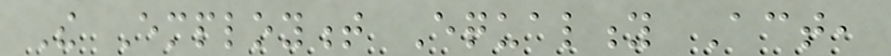The Employment Equality Act,
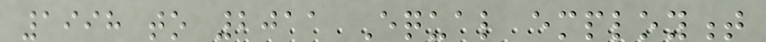1998 to 2011 Equal employment
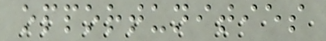opportunities
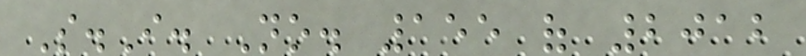S.I. No. 155 of 2012
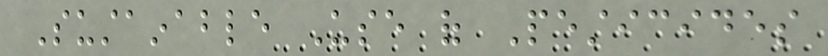Sustainable Use of Pesticides
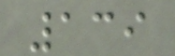139
